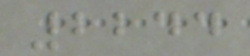2244
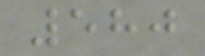580
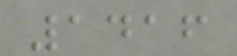1416
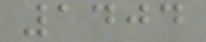1404
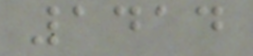1414
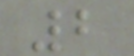2
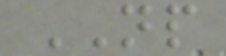NP
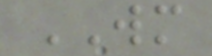WM
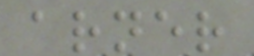arner
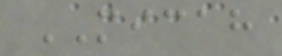MICAH
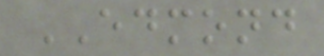EDMOND
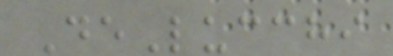DeLucchi
